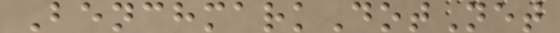BenchmarkDotNet
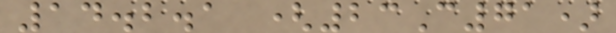14.2.1 (23C71)
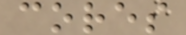cores
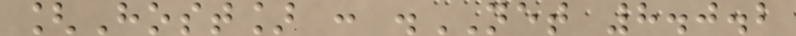[Host] : .NET 8.0.2
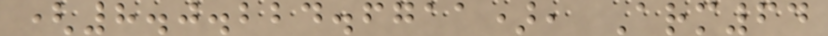(8.0.224.6711), Arm64
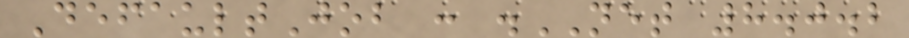DefaultJob : .NET 8.0.2
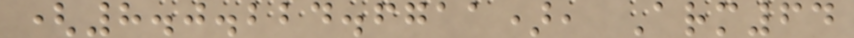(8.0.224.6711), Arm64
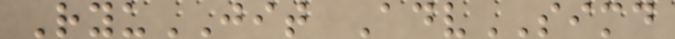RyuJIT AdvSIMD
